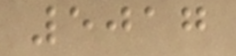5017
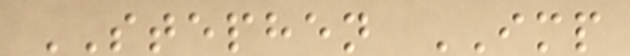STEPHEN IMP
